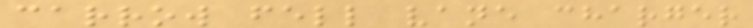carrow fell vane charger
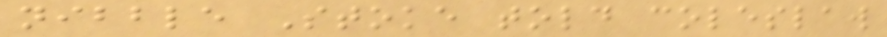nibble Stoke told coleslaw
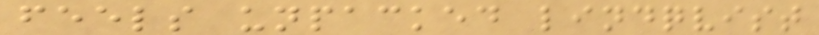feels unpacked lindqvist
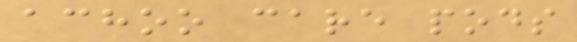achoo care pods
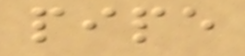pipe
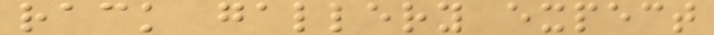rack gallery expect
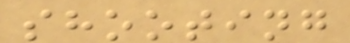shooting
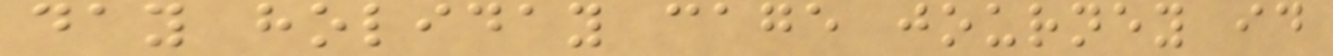day holiday cage journey id
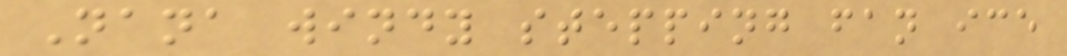Nana windy stepping fan ice
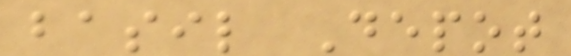basil Depot
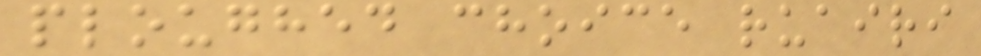ploughed choice ruairi
